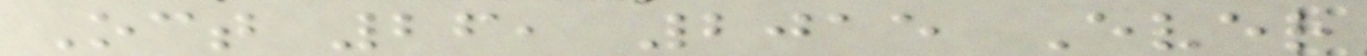Oct 26, 2015 Ever
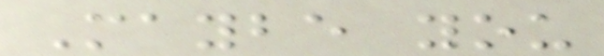Maybe you
